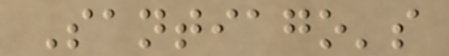Santiago's
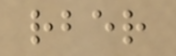rber
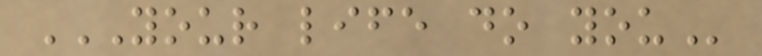YOUR LIFE DO YOU
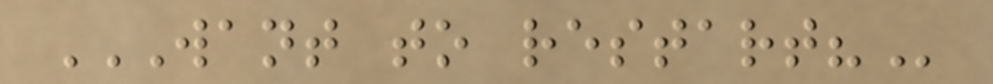WANT TO RESTART?
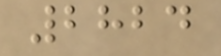2824
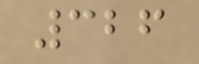326
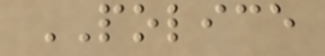POLICE
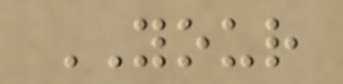YOUR
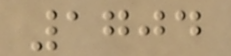1704
